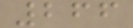266
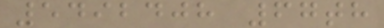5492408 67th
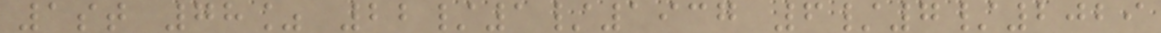1st 78% 22/1/1937 6/7/2029
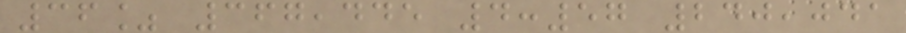36% 367,445 4:57 240,041
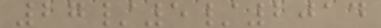27/5/2014
